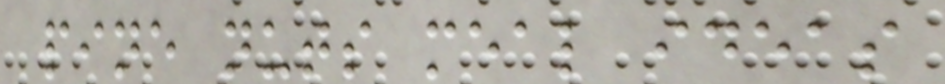pine nuts meal ideas
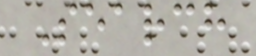Search
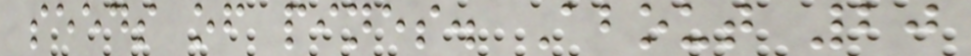seeds of pines. About 20
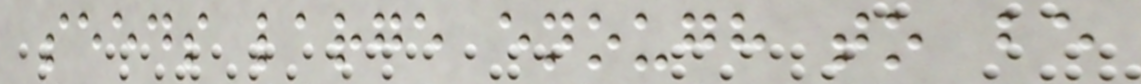seeds large enough to be
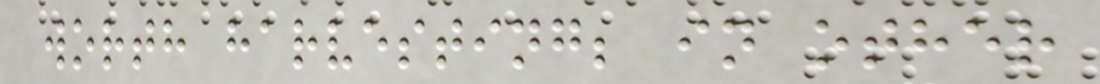worth harvesting; in other
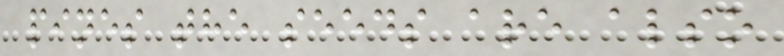pines the seeds are also
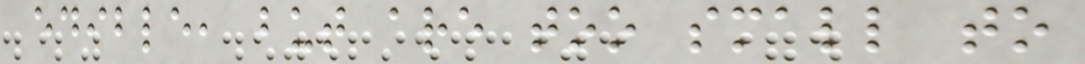edible, but are too small to
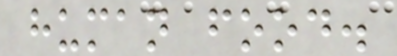human food.
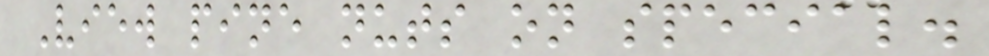View pine nuts on special.
